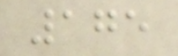175
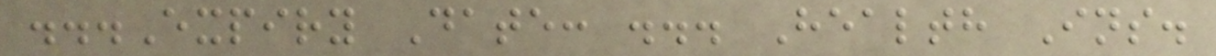...Expiry Date: ... Health Ins.
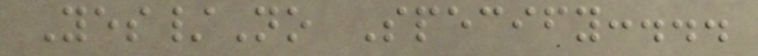Yes/No Specify:...
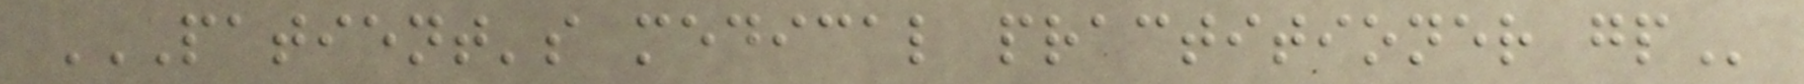PATIENT'S MEDICAL PRACTITIONER GP
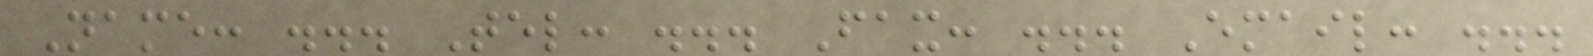Name: ... Tel: ... Fax: ... Email: ...
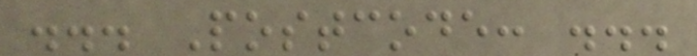... Postcode: ...
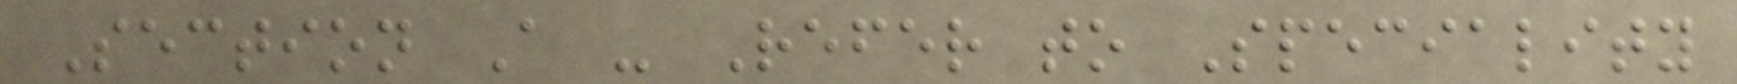Section A - Refer to Speciality
